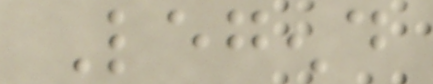Legend
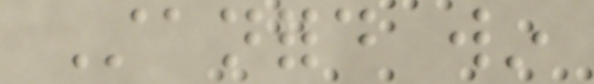Stanford win
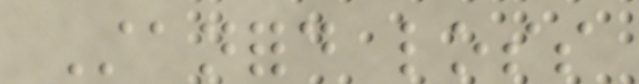Stanford loss
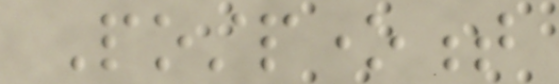Postponement
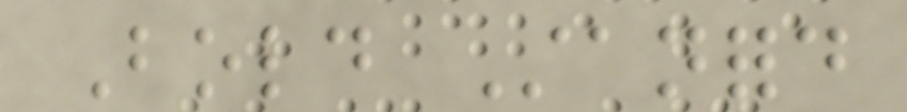Bold Stanford
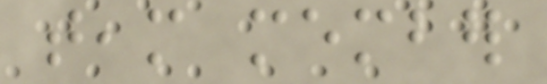team member
